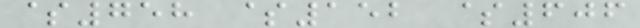$758 $152 $606
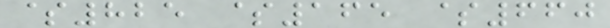$825 $165 $660
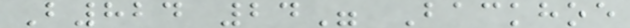B824 24" Backhoe
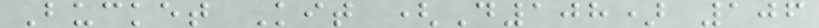Bucket Kit (D108) 106
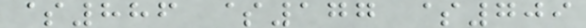$886 $177 $709
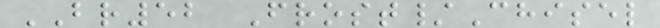BR52 Frost/Chisel
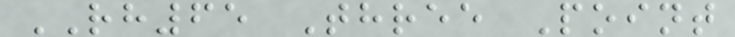RH65 Three Point
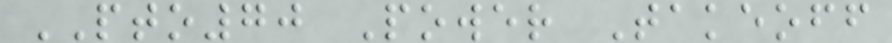PTO70 Power Takeoff
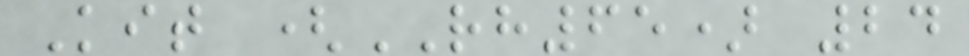Kit (RH65) 24
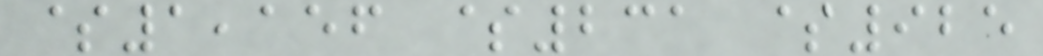$1,156 $231 $925
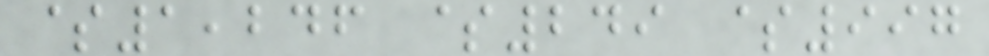$1,246 $249 $997
